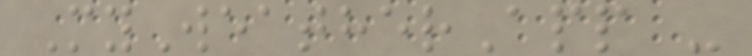MyWeatherApp -
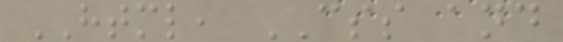HTML, CSS and
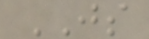JS
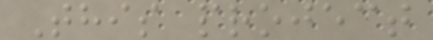This project
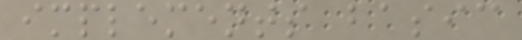implements basic
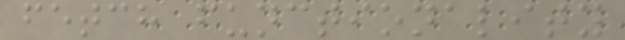fetch functionality
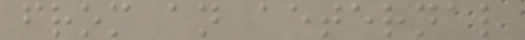from an aeternal
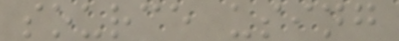source using
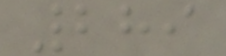289
